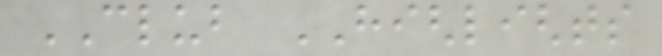CLUB HIGHLIGHTS
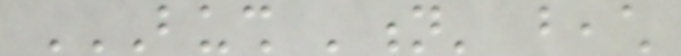BUSH 'N' BEACH
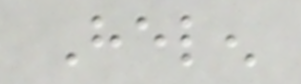Helen
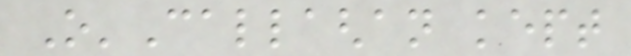O'Callaghan kept
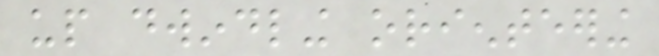up dwindling orienteering
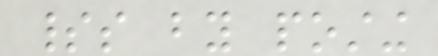spirits by posting
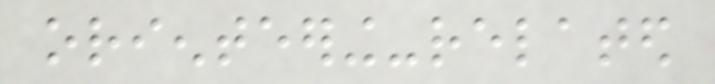orienteering-related
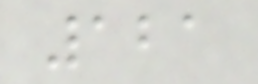121
